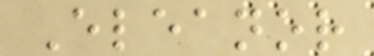Eleanor
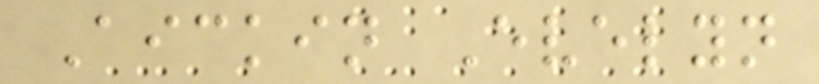Aickin Evelyn
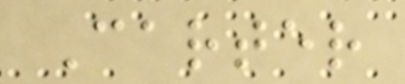Carter
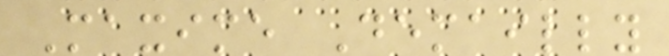Maxime Demailly
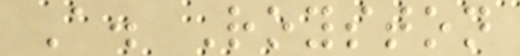A. Royston
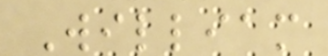William
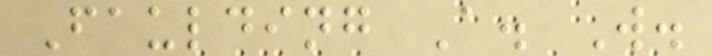Faulding A. W.
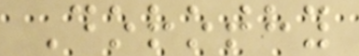Dorothy
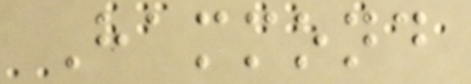Hammond
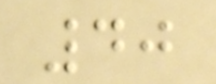40
